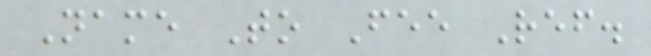Name To Fee Ref.
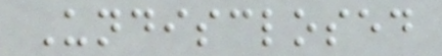Undisclosed
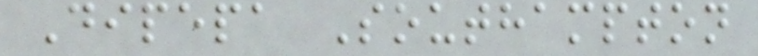Dipepa Southampton
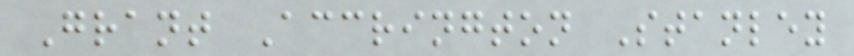Grant Accrington Stanley
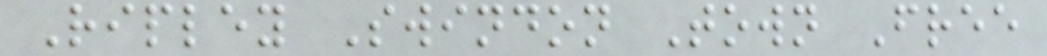Ripley Swindon Town Free
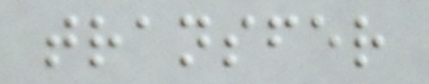transfer
